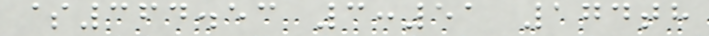$364.53 3:51 174th
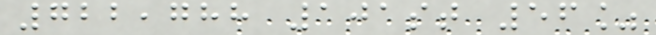722,788 101st 56%
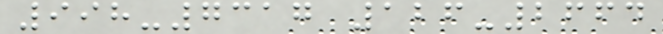998-7317 126-2664
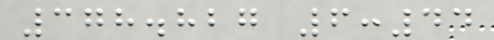378.827 6:44
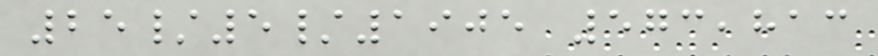25/5/1905 573,813
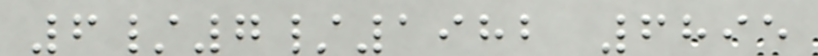6/7/1982 6895
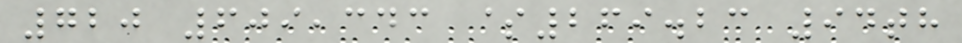720 609,343 $269.23 94th
